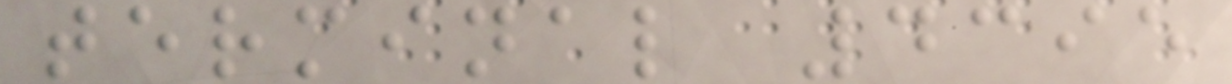terminal 4395
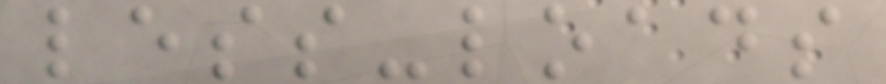less-loads
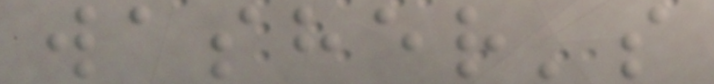washer's
